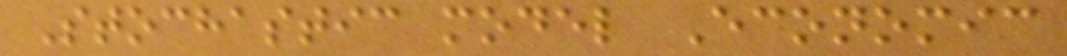Stochastic model Economic
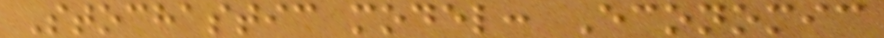Stochastic model: Economic
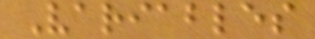Variables
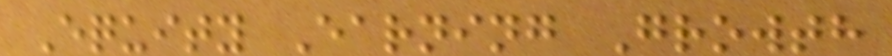Equity Earning Growth
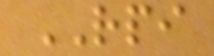RPI
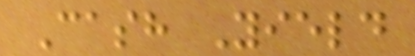Cash Yield
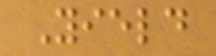Yield
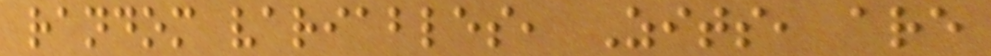random variables, Zits, are
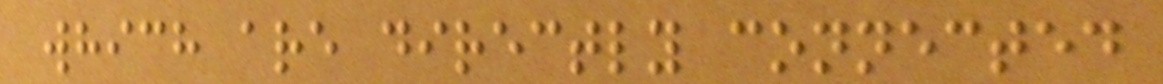which are directly connected
